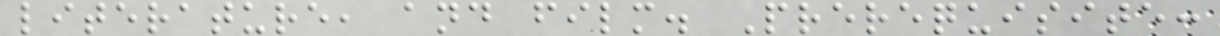literature, and film. Prerequisite:
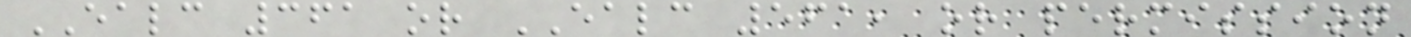EALC 361 or EALC 561, or permission
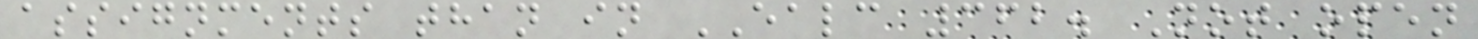assignments than in EALC 362. Not open
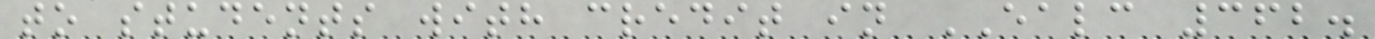to students with credit in EALC 362.
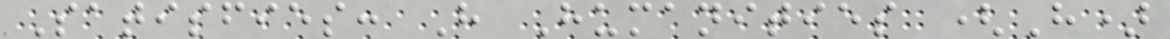Satisfies: H Humanities (H)
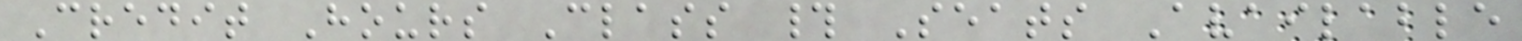Credit Hours Class # Seats Available
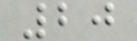20
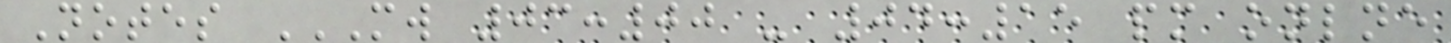Notes MW 03:00 - 04:15 PM ONLNE
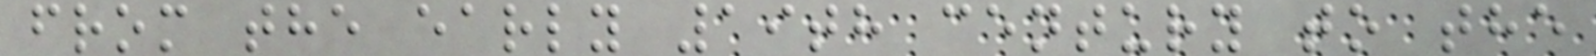from the early 19th century to the
